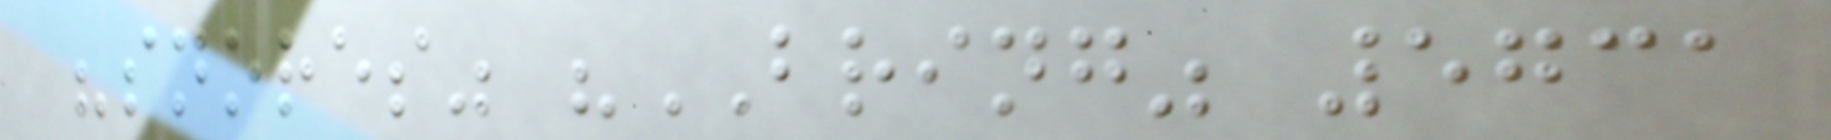"snores" "BRING" 5731
